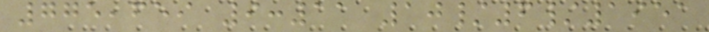775,659 9:11 10/6/1951
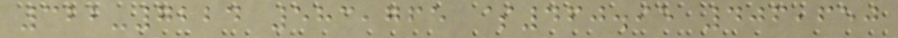322-7224 583,765 $460.95 406,650
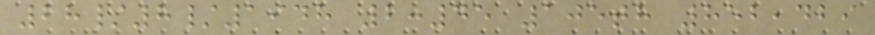28/8/1948 2:45 105th 852,429
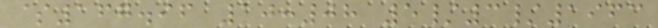$167.96 10:08 5/3/1963
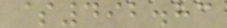$492.83
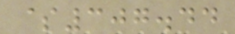$307.44
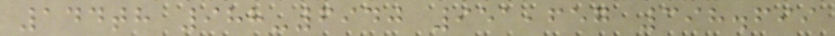144th 988-6940 951,657 398.699
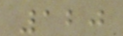120
